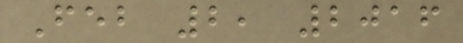Feb 2, 2016
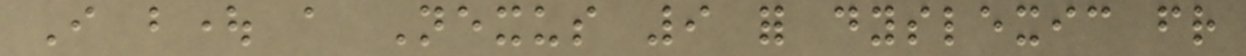I bought a Nexus 9 for dyslexic friend
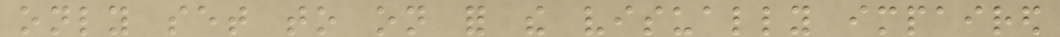only set to on for the visually impaired
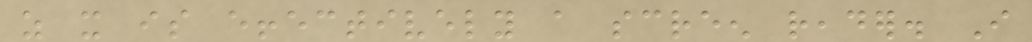as it is effectively a screen reader. I
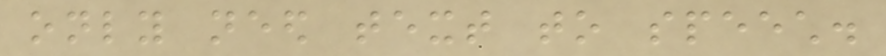only need text to speech.
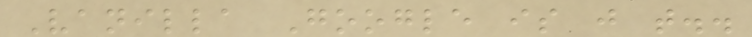Vanilla Google is just that..
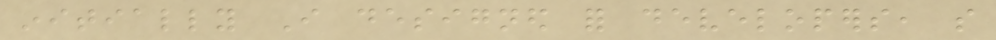initially I designed for developers, so
